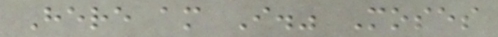Here am I." Moses
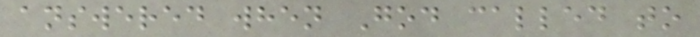answered when God called to
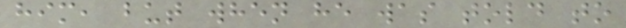him, but when he was told to
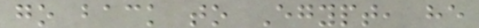go back to Egypt, he
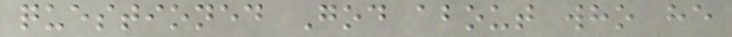questioned God about who he
